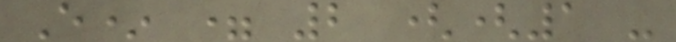E* = 2 ((1 -
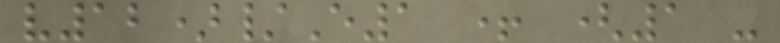v12)/E1 + (1 -
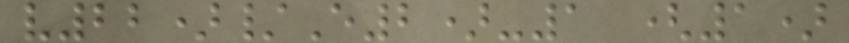v22)/E2)-1 (1)
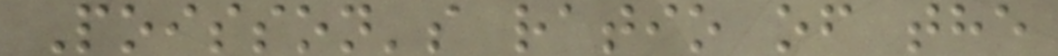Poisson's ratio of the
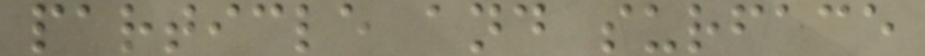particle and surface
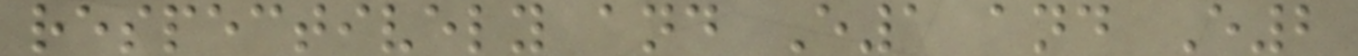respectively and E1 and E2
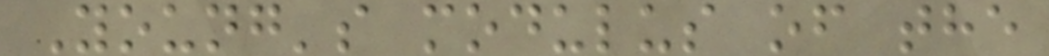Young's modulus of the
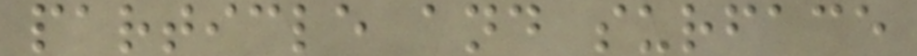particle and surface
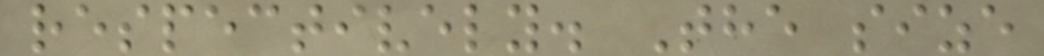respectively. The size
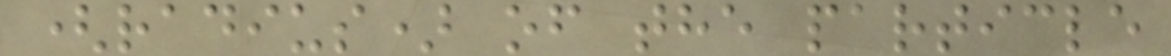(radius) of the particle
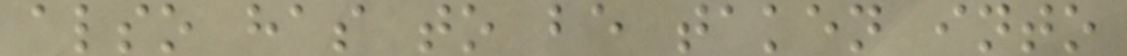also has to be taken into
